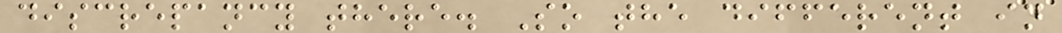discrepancy there. So the different in
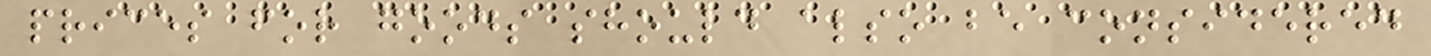prices for goods should also be considered
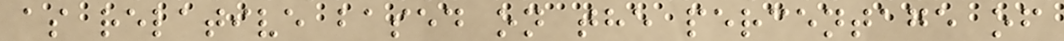as relative based on the percentage of
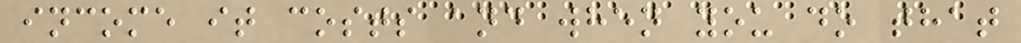income it costs and when you do that
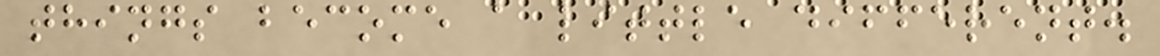things become a little different.
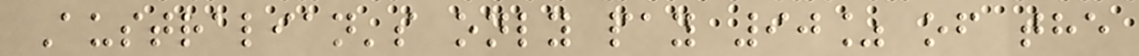Australian's only pay 90% of the
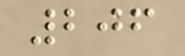206
